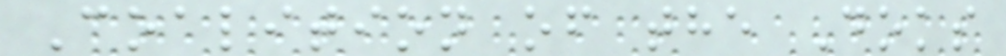Coalition of the Doks
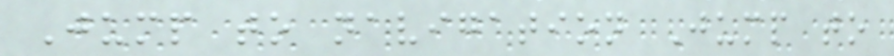Jump to navigation Jump to
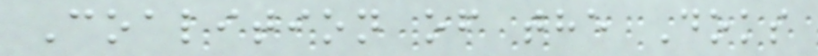Coalition of the Doks
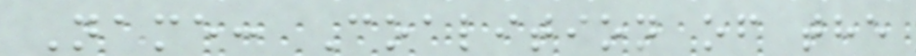Name: Coalition of the
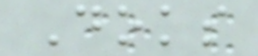Doks
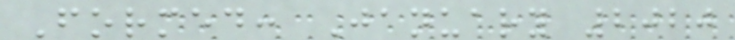Formed: January 2020
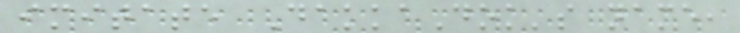imitate DakkaDok's name,
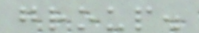group.
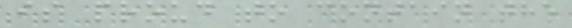is proud to contain the
